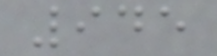945
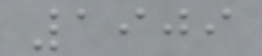1909
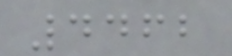4462
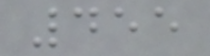455
